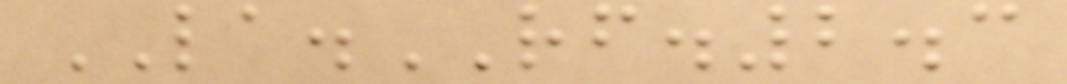LA.RF.2.3
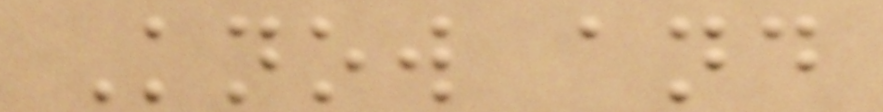Know and
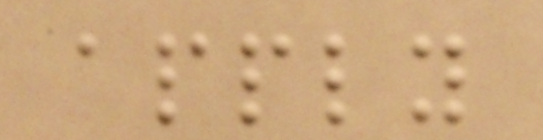apply
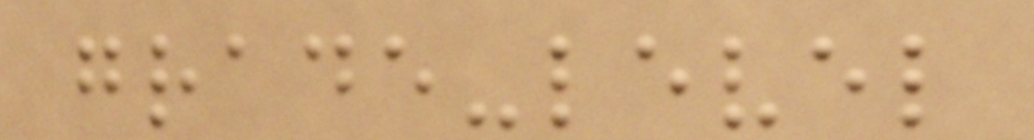grade-level
